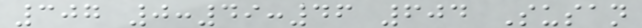307 0:49:46 604 Susan
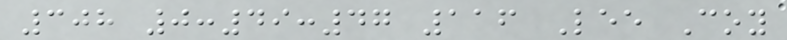308 0:49:47 116 Lee Coy
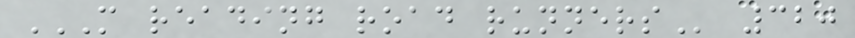M READING ROAD RUNNERS 320
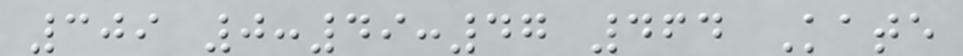309 0:49:47 464 Kate
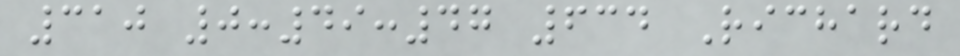310 0:49:47 634 Richard
